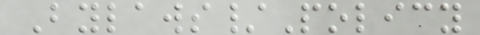Bylaws/Policy
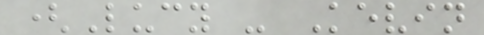(Lucy - Kevin
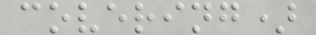covering)
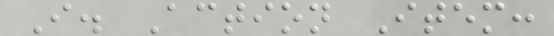I. Action Item:
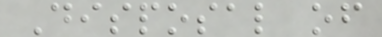Disposal of
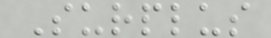Surplus
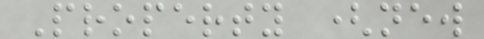Property (new
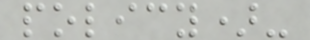policy)-
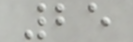25
